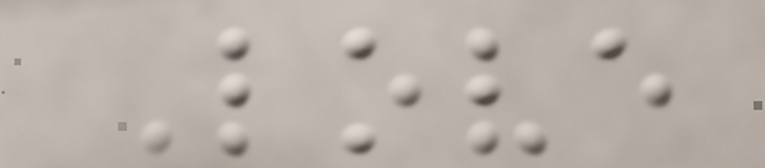Love
